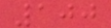100
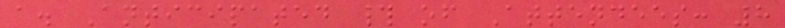a. Anticipated # of Attendees: 8
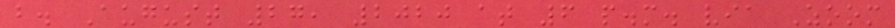b. August 27, 2020 at 6 p.m. via Zoom
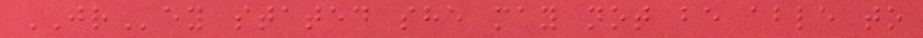JRey stated she may not be able to
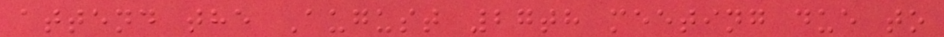attend the August 27th meeting due to
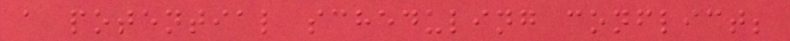a potential scheduling conflict;
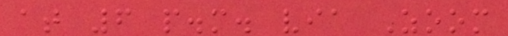at 6 p.m. via Zoom
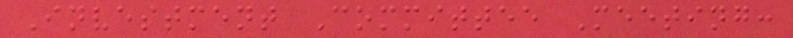Investment Committee Meeting:
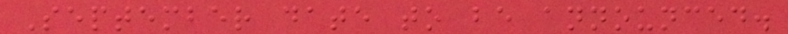September date to be announced.
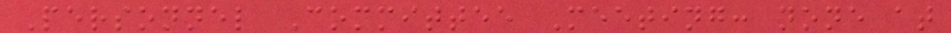Personnel Committee Meeting: none at
